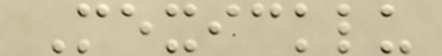Mexicklu
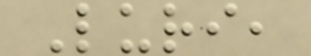Luri,
